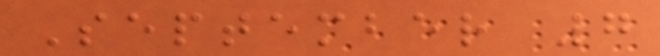September 7
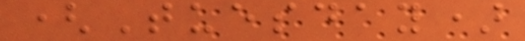(Tuesday)
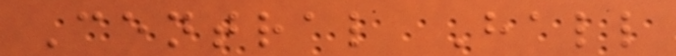Central Hall
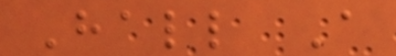Hall A
